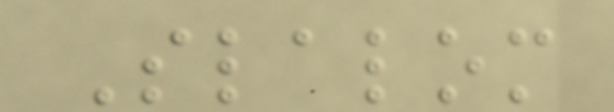Slalom
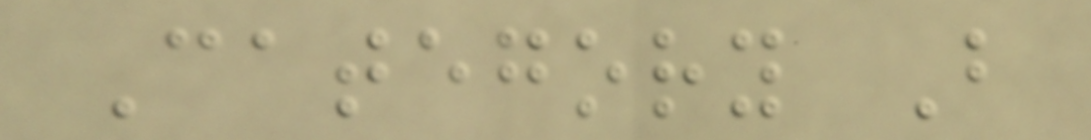Category B
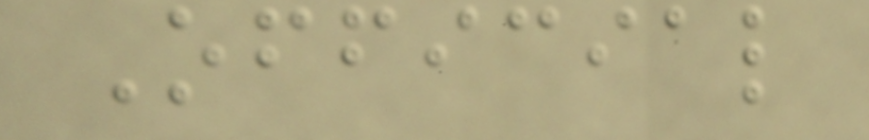Official
